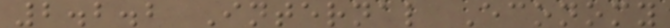2.2.2 Internal Economy
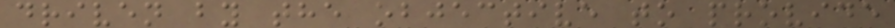driven by the objective to provide
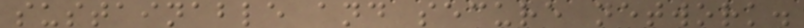sustainable and secure network.
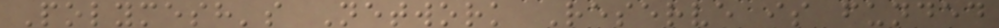Polymesh's Network Reserve is funded
